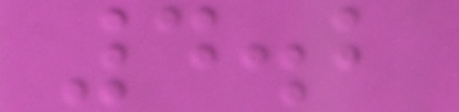4.2
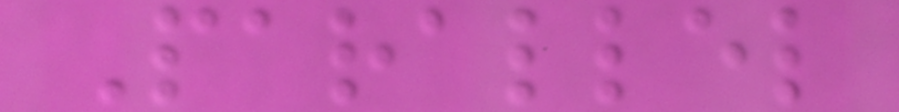Parallel
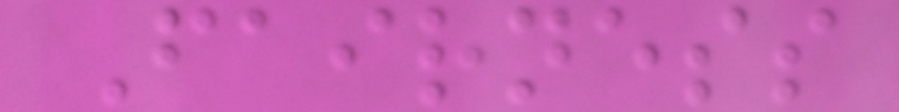Fairness
